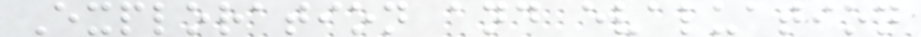Exploration and evaluation
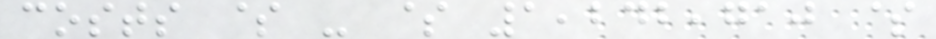costs $ - $ 1,242,710 $
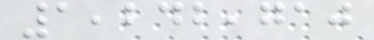1,242,710
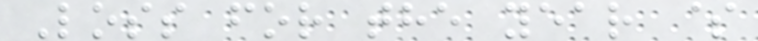Loss for the year $
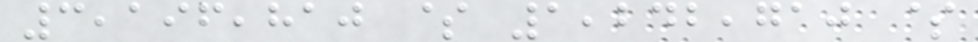3,196,810 $ 1,242,710 $
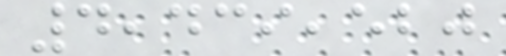4,439,520
